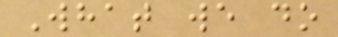What we do
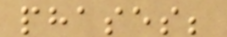phases;
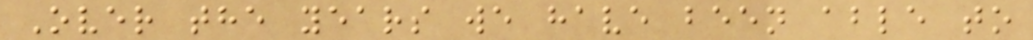Over the years we have been able to
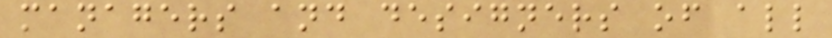managers and designers of all
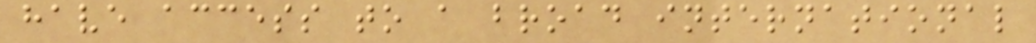have access to a broad international
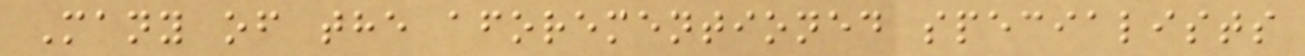Many of the aforementioned specialists
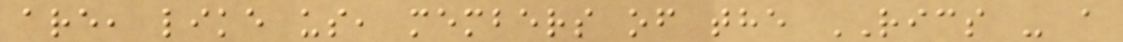are, like us, members of the RICS - a
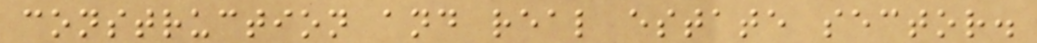construction and real estate sector.
